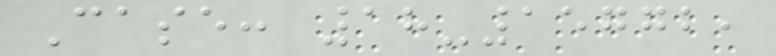Case: 18-15772,
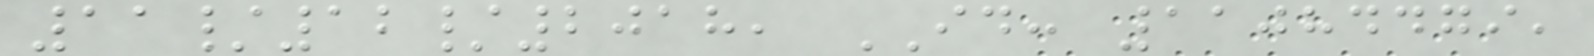11/12/2018, ID: 11084479,
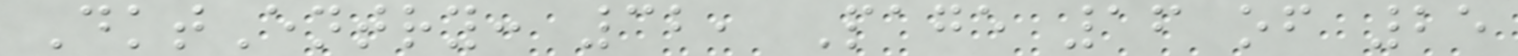DktEntry: 32, Page 16 of 25
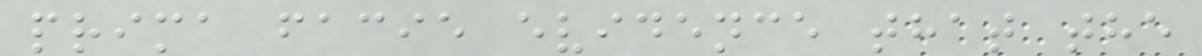prima facie evidence that the
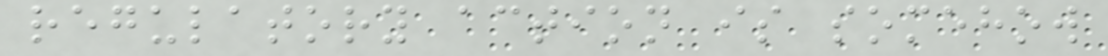regulatory action is somehow
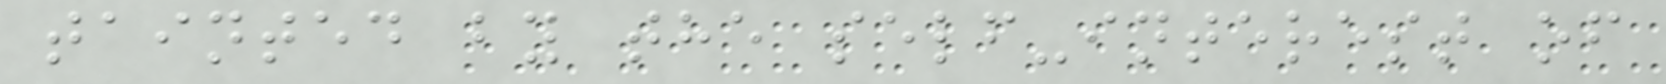tainted by the self-interest of
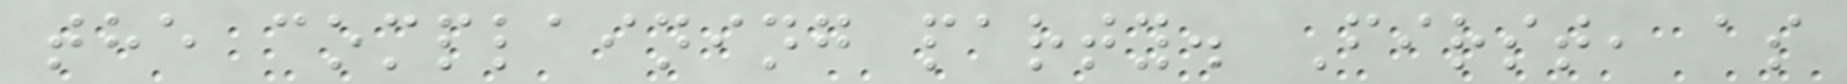the complaining party. First, as
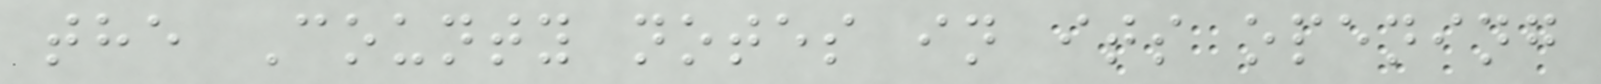the County notes in its opening
